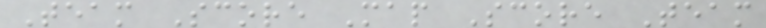Team Score Map Score Team
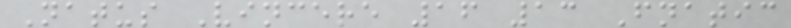Natus Vincere 16 13 Fnatic
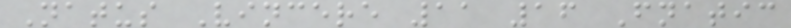Natus Vincere 11 16 Fnatic
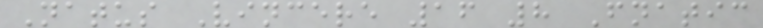Natus Vincere 16 8 Fnatic
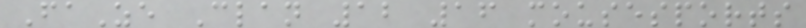FaZe Clan 12 16 mousesports
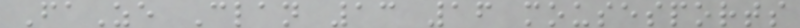FaZe Clan 13 16 mousesports
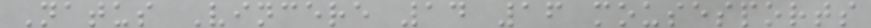Natus Vincere 14 16 mousesports
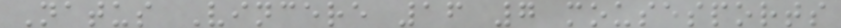Natus Vincere 16 7 mousesports
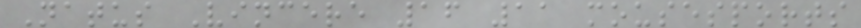Natus Vincere 16 11 mousesports
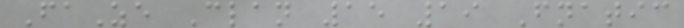FaZe Clan 15 19 Fnatic
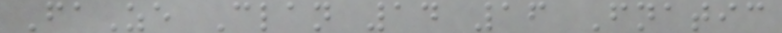FaZe Clan 14 16 Fnatic
